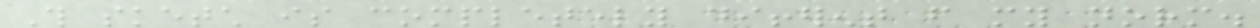This sketch is completely different from my norm.
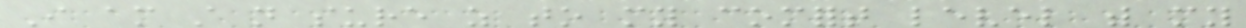I am still not sure as to my comfort level with my
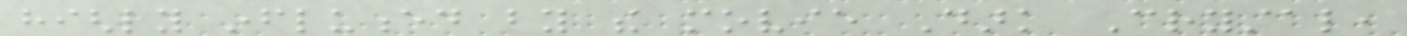highly influenced by the movie Dark Crystal,
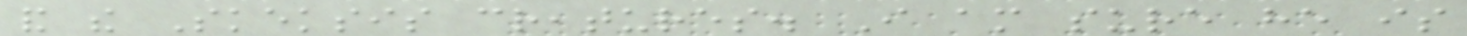and the Skeksis creatures. I am sure he is
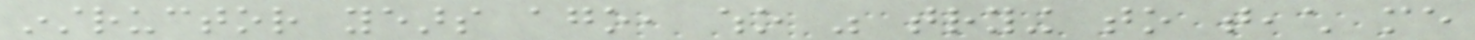instructor years ago, who was trying to teach me
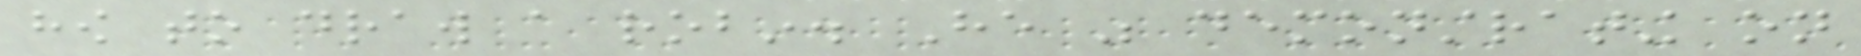how to draw a robin. He was demonstrating on
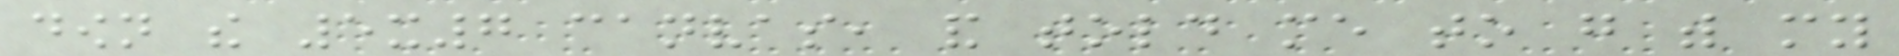down the 5x7 canvas, and told me to go with my
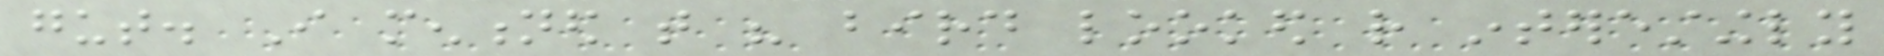gut. I mentioned that his bird looked rather interestingly
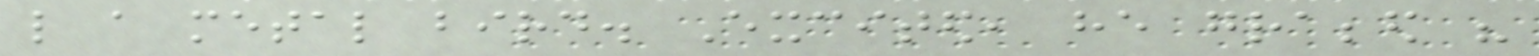like a metal bird. Excited, he grabbed his
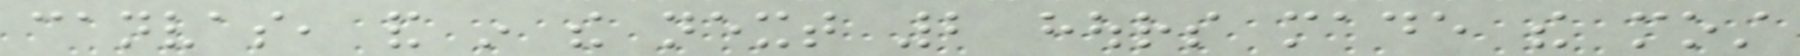canvas, and in the next 2 hours made the most
